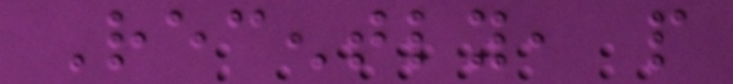Recently, people
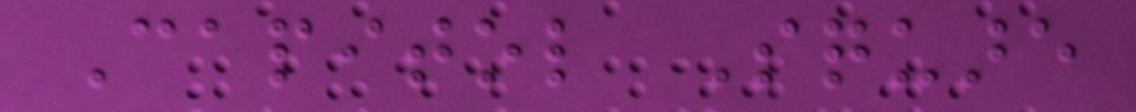Capitol Square
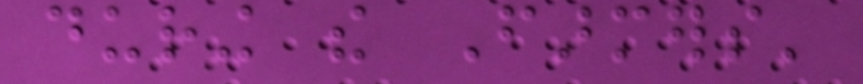during the Farmers'
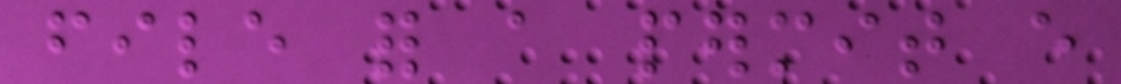file for a permit every
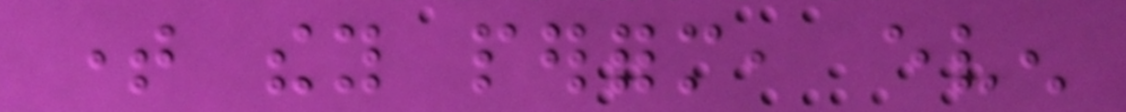time they perform, even
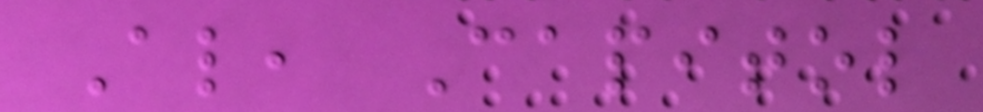Also, Capitol
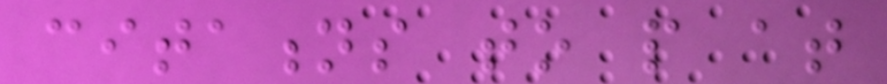citations to people at
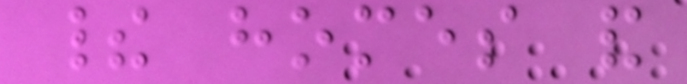their homes and
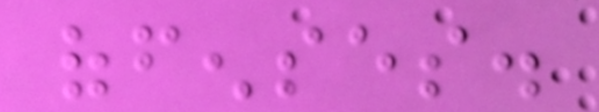offenses.
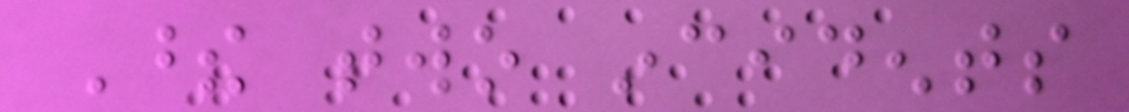These two incidents
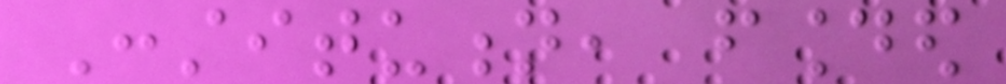Constitution, founded
